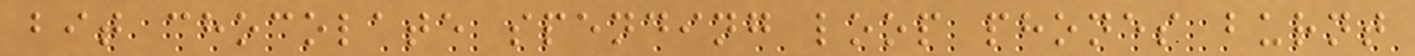bit chocolate spending loop phones burnt
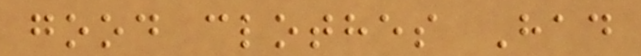good clothes Had
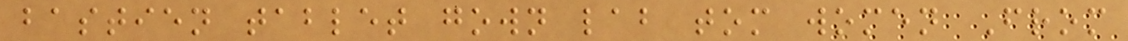bastien tablet gown lab tom women From
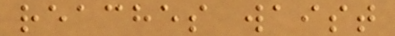reaches waist
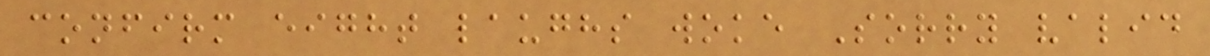confirm eight laughs woke Sorry valid
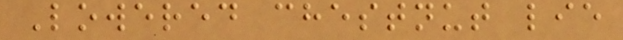Lowered chestnut lie
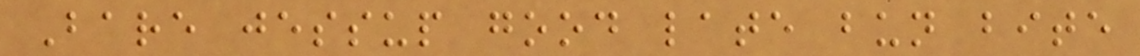Bare jessup good late bun bite
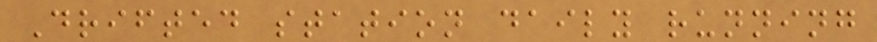Drifted station daily running
